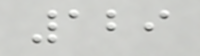129
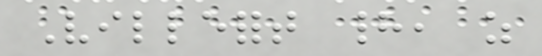Villefort had, as
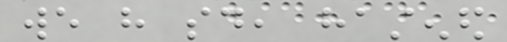we have said, hastened
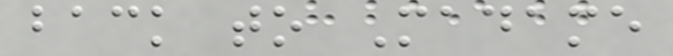back to Madame
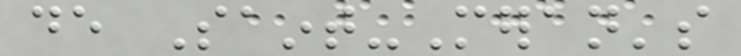de Saint-Meran's
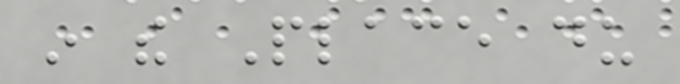in the Place du
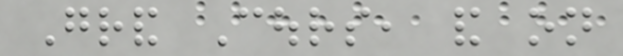Grand Cours, and on
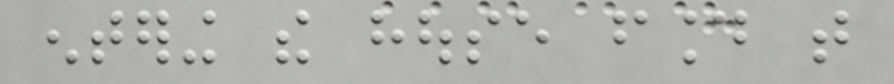entering the house found that
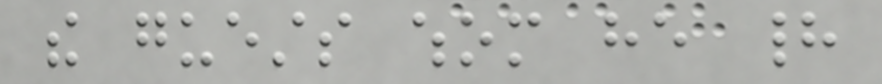the guests whom he had
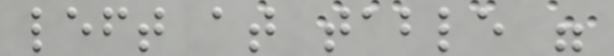left at table were
